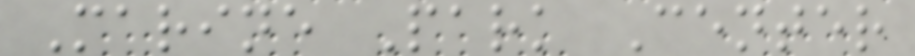Marine Park Center
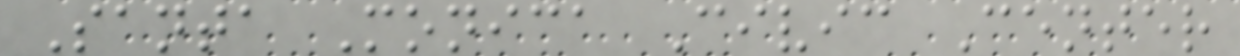Santa Monica Civic Center
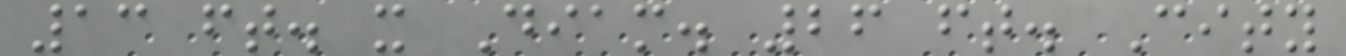13 ft. x Diam. 26 ft. City
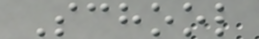School
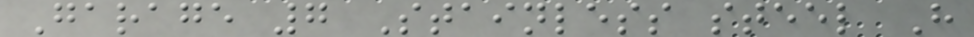Garage 7 Stainless steel H
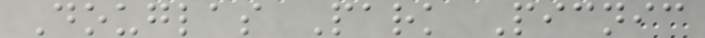Douglas Park Picnic
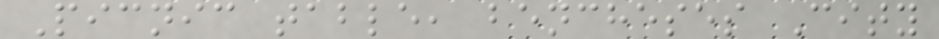Picnic table, bencheses City
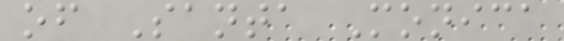of Santa Monica
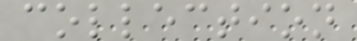collection
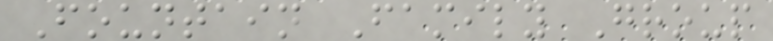Fountain Family Group
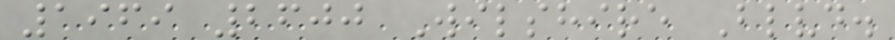1969 2600 Wilshire Blvd.
